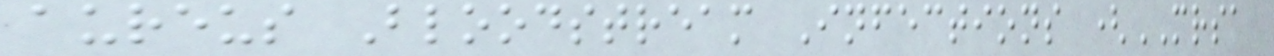aureus Bloodstream Infections (MRSA
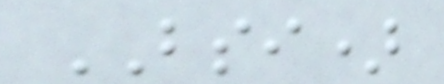BSI)
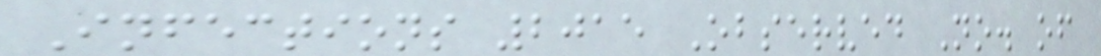Infections 2015 Observed No. of
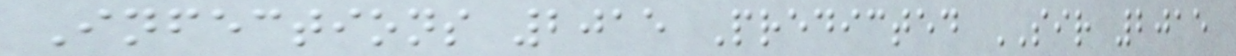Infections 2015 Predicted SIR 2015
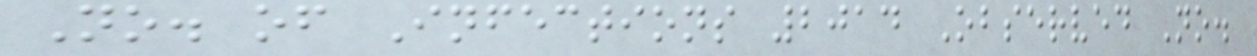No. of Infections 2014 Observed No.
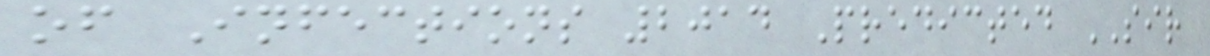of Infections 2014 Predicted SIR
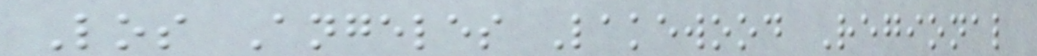Los Angeles Lakewood Regional
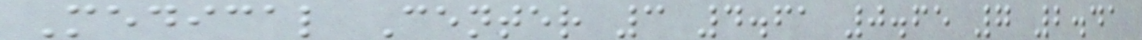Medical Center 3 4.61 0.65 7 2.41
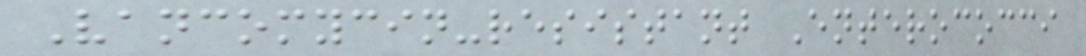Vancomycin-resistant Enterococci
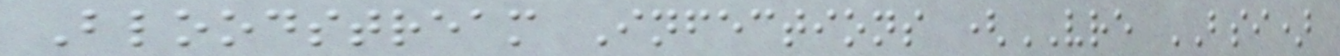Bloodstream Infections (VRE BSI)
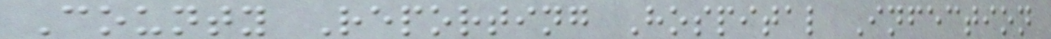County Reporting Hospital Infection
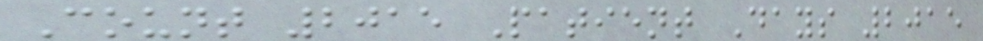Count 2015 Patient Days 2015
